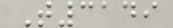T3149
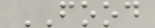FOOD
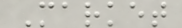Market
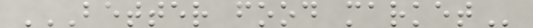BETTER FOOD MARKET
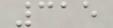315
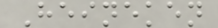Heineken
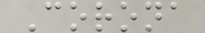Corona
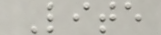Lite
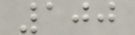100
